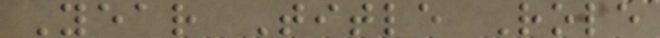Year Title Role
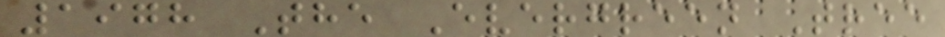1978 The Evergreen Tree
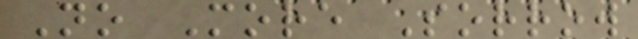No More Sorrow
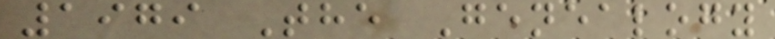1979 The Genealogy
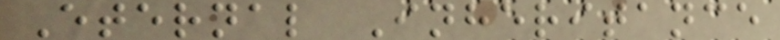Eternal Inheritance
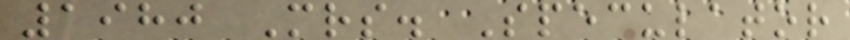1980 Mrs. Speculator
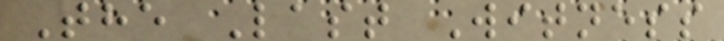The Last Witness
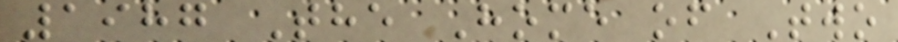1987 The Home of Two
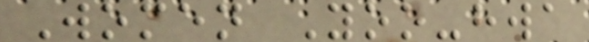Women Yoo-hwa
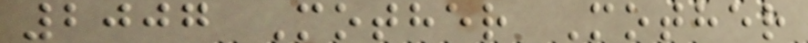2007 Mother Mother
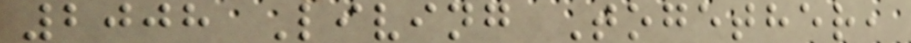2008 Living Together,
